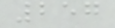257
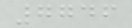7746
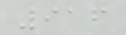916
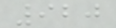920
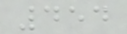454
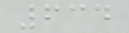634
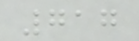717
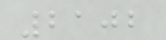2102
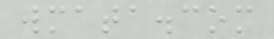wmata.com
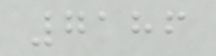7186
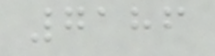7186
